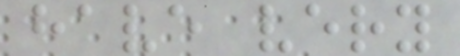have very
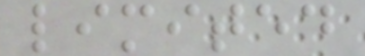limited
